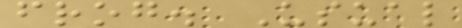frog. Usual
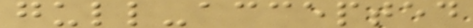gull-accepted
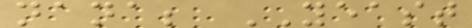nana; YEAST
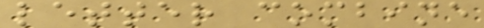letter combine
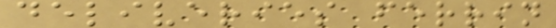deliveries ferrin
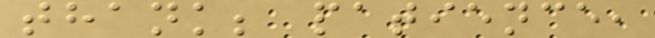thank; patience,
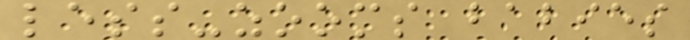less-zooms babies
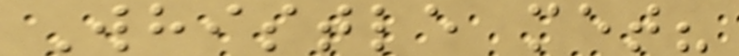Whistle met?
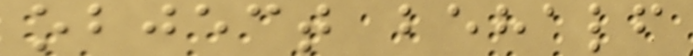object behalf
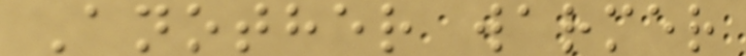Another warmer
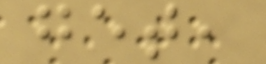get,
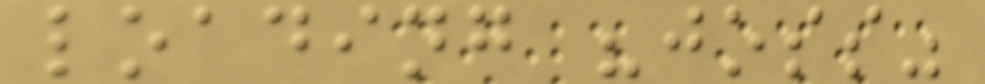loading "joss"
